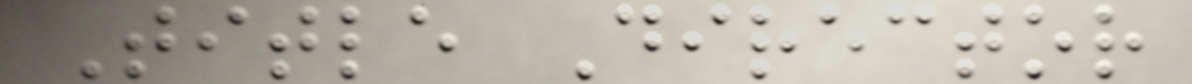Title Director
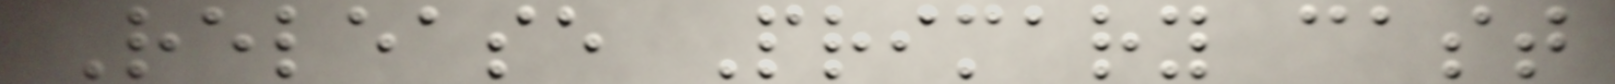Release Primary cast
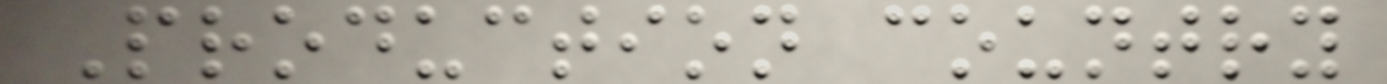Production country
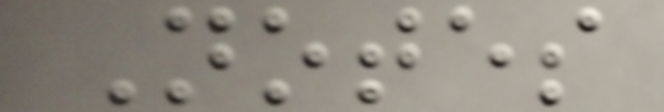Notes
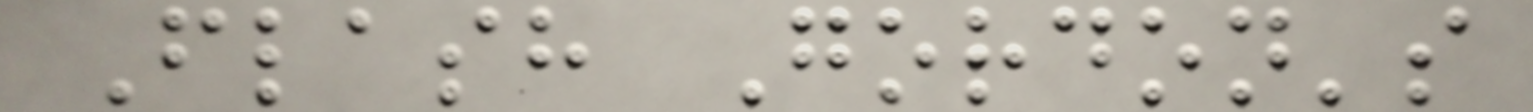Flash Gordon's
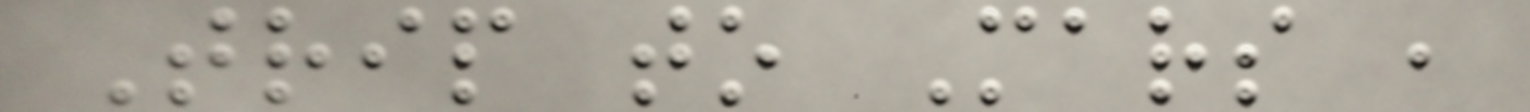Trip to Mars ,
